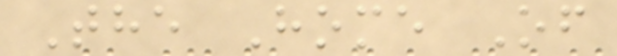The Home Of
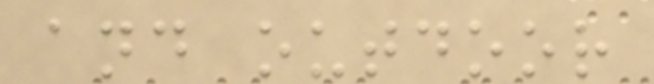and outdoor
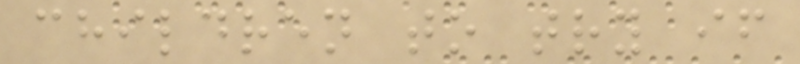children to try if
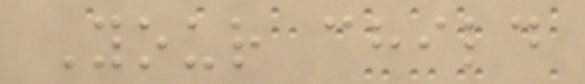Your child
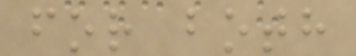for both
